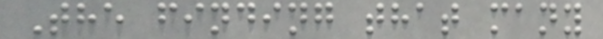The finding that many
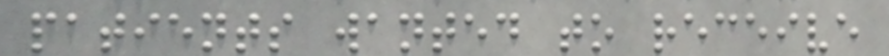patients wanted to receive
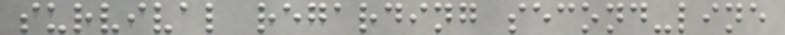survival regarding second-line
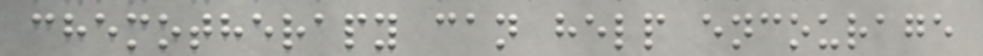chemotherapy can help encourage
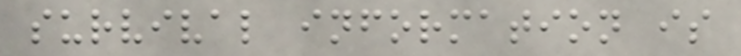survival information is
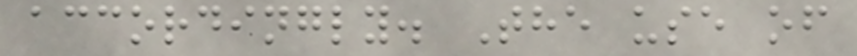accordingly. The use of
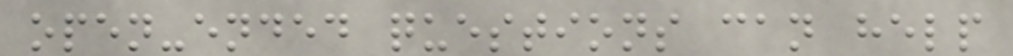open-ended questions can help
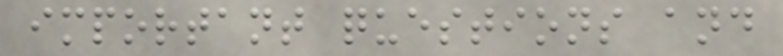important questions and
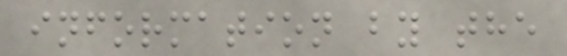information by the
